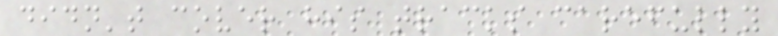didn't cover his tracks carefully
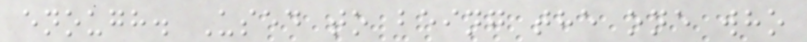enough. Used to being the one who
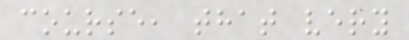course, that very
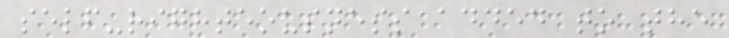self-righteousness added to the
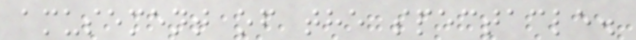amusement of the spectacle.
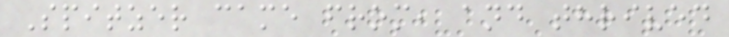Spitzer came from, and thrived
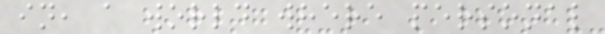in, a world where personal
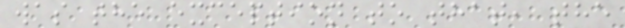was the exception to that, the
